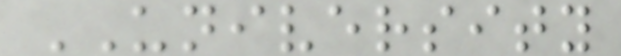UNIVERSITY
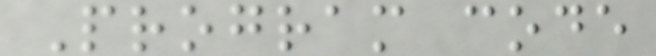Program code
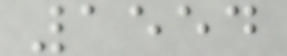1554
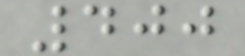400
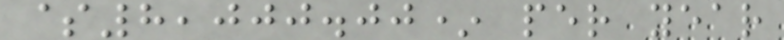$8,000.00* per year
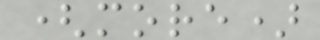(more)
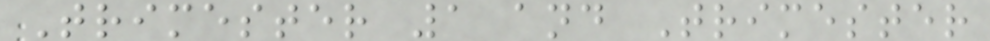Trimester 1 and Trimester
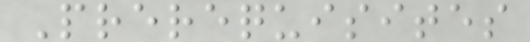Prerequisites
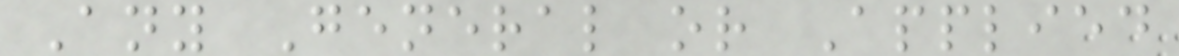Any General or Applied
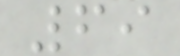69
